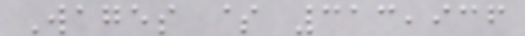Wages $ 313,936
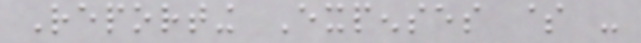Reporting Expenses $ -
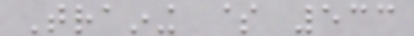Training $ 533
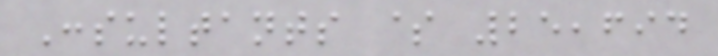Consultants $ 25,694
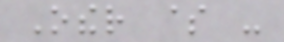Other $ -
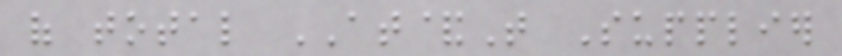of total AT&T Supplier
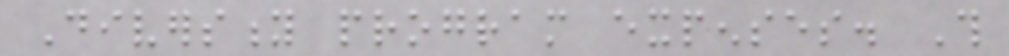Diversity program expenses. This
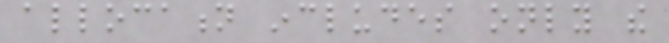allocation includes only the
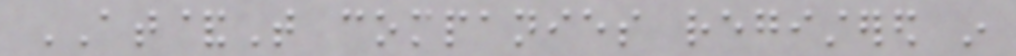AT&T companies registered in
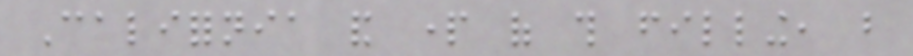California and part of this filling, but
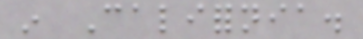in California.
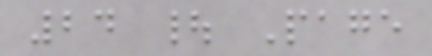24 | Page
